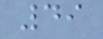49
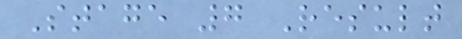Stage 7 Result
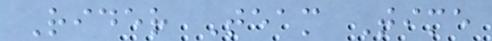Rider Team Time
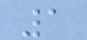1
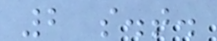2 s.t.
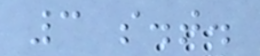3 s.t.
